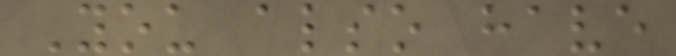You also have
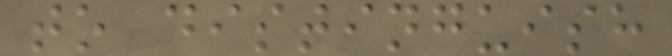to distinguish
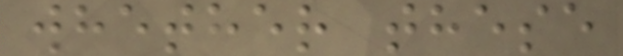whether these
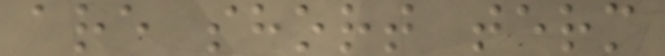are short term
